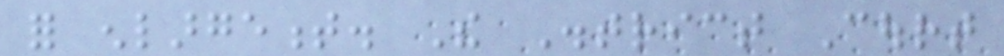for enlargement. The District Court
